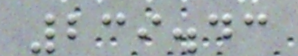239.43
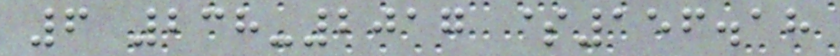6 238-2017 $156.18
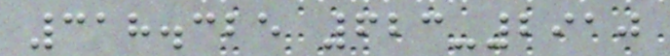318.325 623-2910
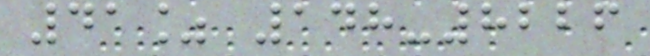41% 148-8226
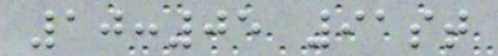10:05 91st
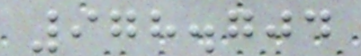978.704
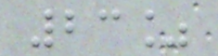23%
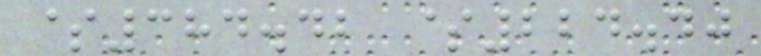$384.42 $224.40
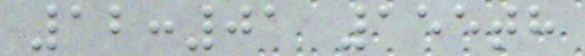12:01 155th
